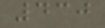430
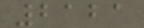2121
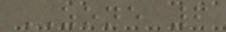ZONE 6
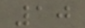10
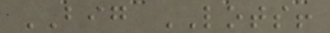BIG LOTS!
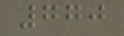770
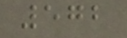572
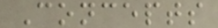Concepts
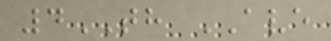4TH AVE
